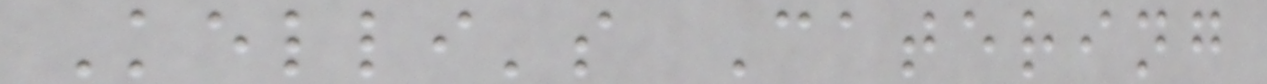Kelli's Catering
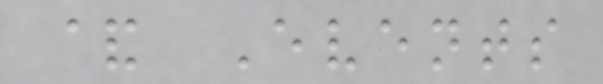& Events
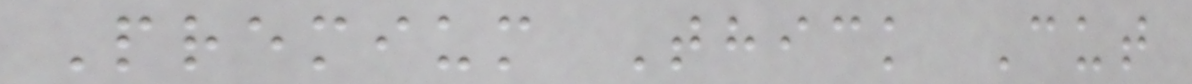Premium Thick Cut
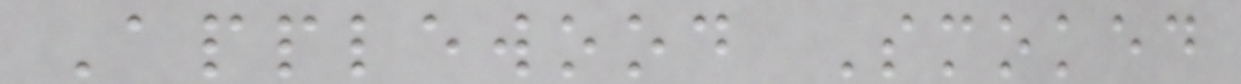Applewood Smoked
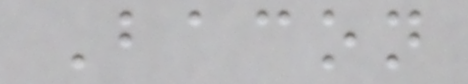Bacon
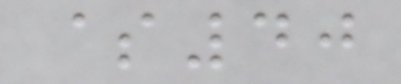$40
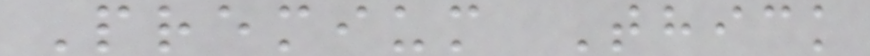Premium Thick
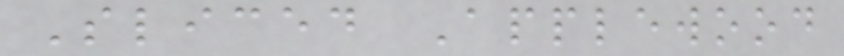Sliced Applewood
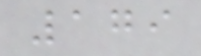179
